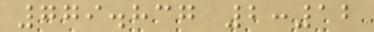779.837 2:12
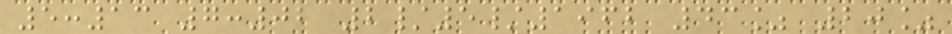5:13 7:02 2/5/1962 43% 20%
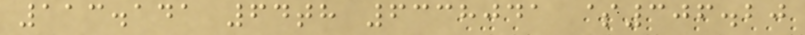113.141 64th 6338041 $306.20
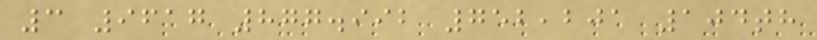3 9617 877.992 752,201 104th
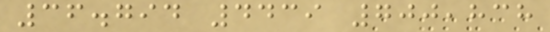36.794 4439 700,838
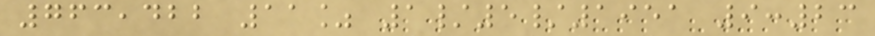763,422 11% 1/5/1951 9:23
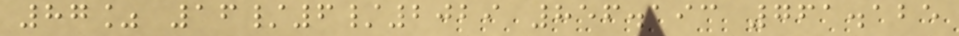87% 16/6/2029 856.193 761.125
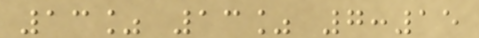13% 13% 7:15
